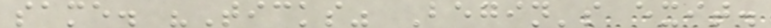same. "Ticks" Begin's exit.
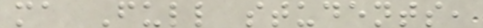ma Full students,
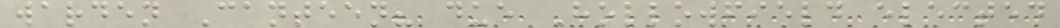warden Canteen? due Hollowfield elected
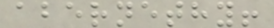abernethy!
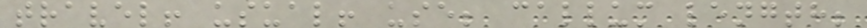travel! usual! use; callum length;
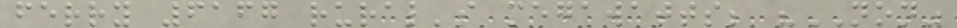ferry 6167 rural's megawatts; "NON"
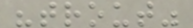"trout"
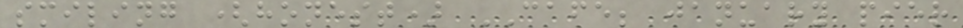smiling (honest) CAFE; january pier
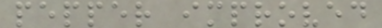pepper improved
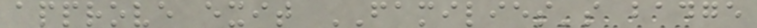approve exit FAMILIES's badge
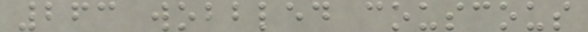263 wobbled couscous
